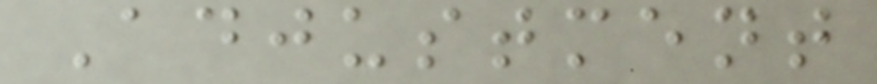Adjustment
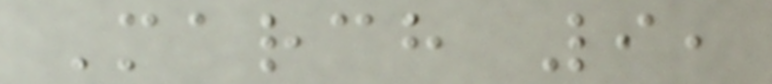March 9,
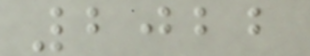2022
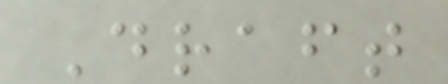Draft
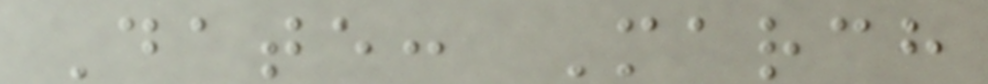Date: March
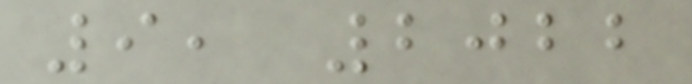9, 2022
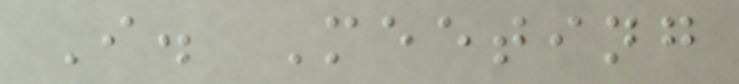I. Meeting
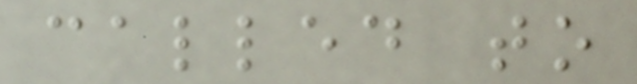called to
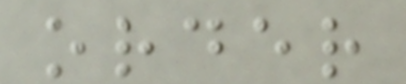order
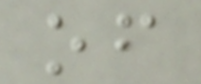of
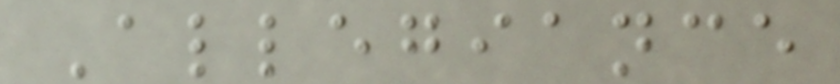Allegiance
